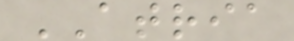ATRIA
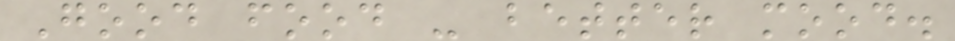Good food - better mood.
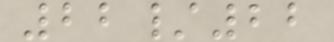22/22
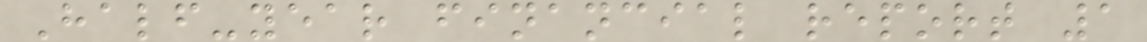Half-year financial report 1
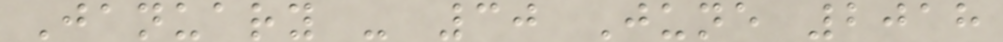January - 30 June 2018
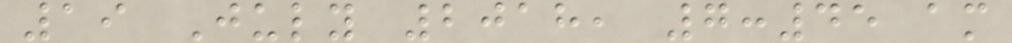19 July 2018, 7:45 am
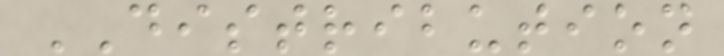DISTRIBUTION
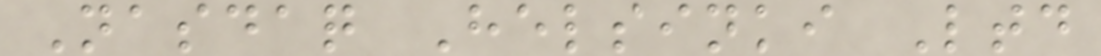Nasdaq Helsinki Ltd
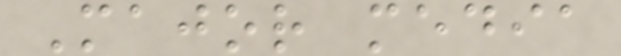Major media
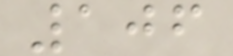106
